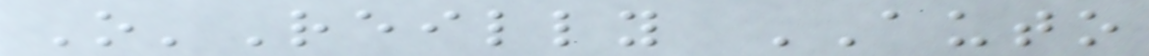O'Reilly AUTO
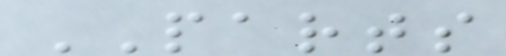PARTS
